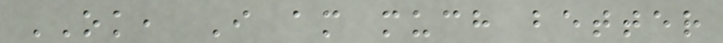OK, I am much better
